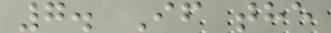7. If the
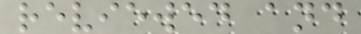reviewed and
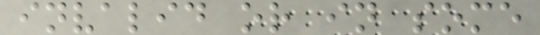invalid or in some
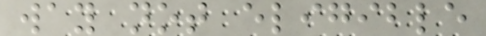way not eligible
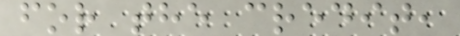for the credit,
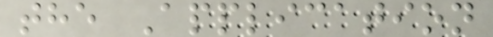the Application
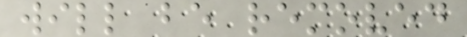will be removed
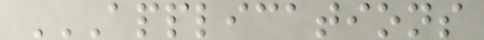APPLICATIONS
